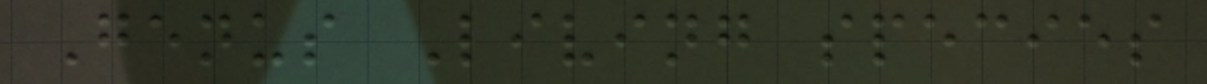Genus Living species
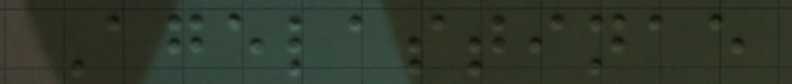Agelastinae
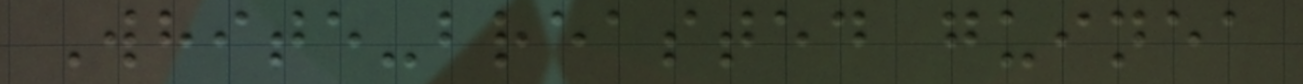White-breasted guinea
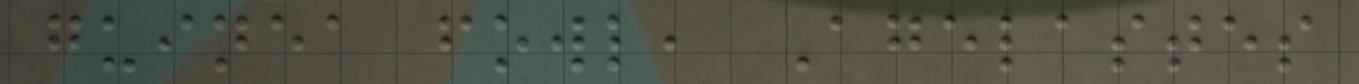guinea fowl, Agelastes
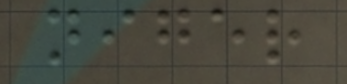niger
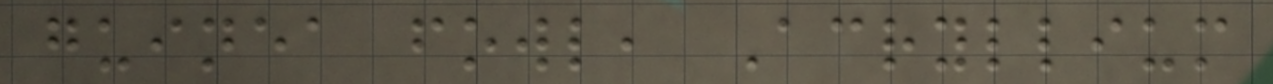guinea fowl, Acryllium
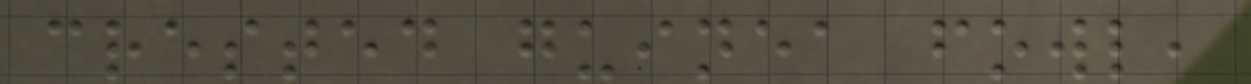crested guinea fowl,
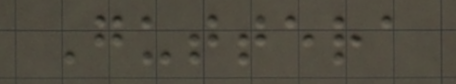Guttera
